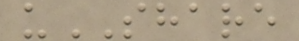uSHARE
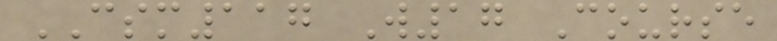CSM117 W17 Course
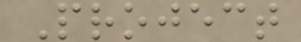Project
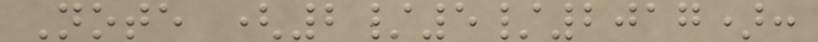Note (2/5/2017):
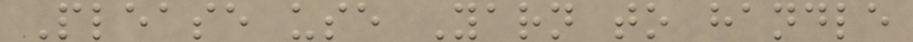Please use Yarn to handle
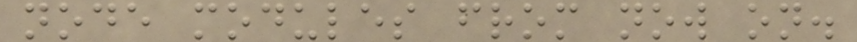node modules from now on.
